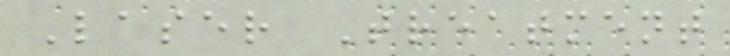Laser Treatment
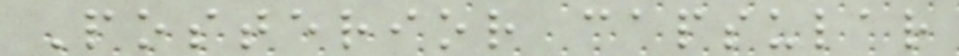Posterior capsular
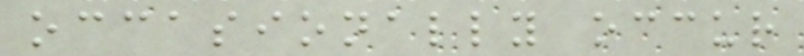occasionally occur
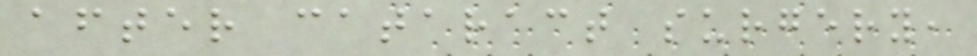after cataract surgery,
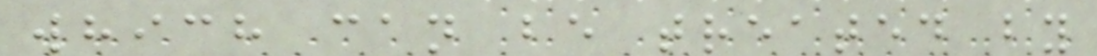which can be treated by
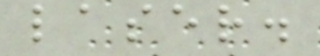laser.
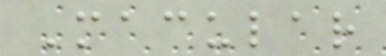Macular
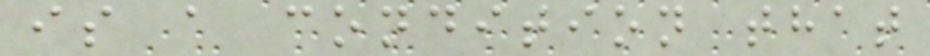is a condition that
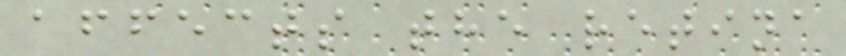affects the retina
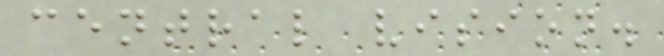central vision.
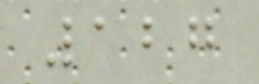127
